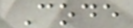Code
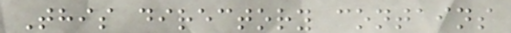This directory contains
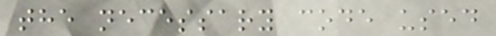the necessary code used
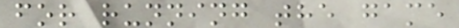for running the game
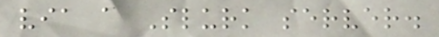via a Slurk server.
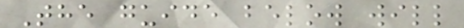The guide below will
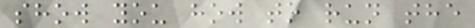show you how to run the
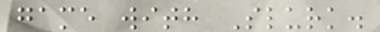game with Slurk.
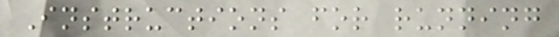Instructions for running
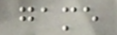game
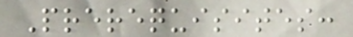Prerequisites:
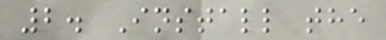2. Install the
